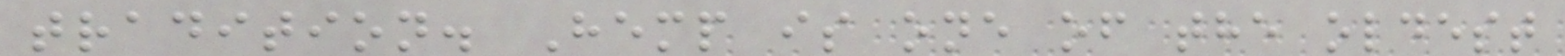tradition. Hemp is one of the oldest
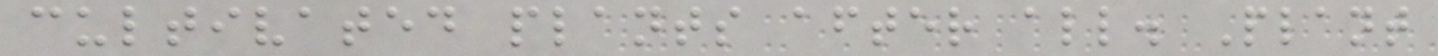cultivated plants after all. Plant
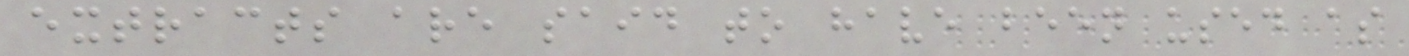extracts are said to have been used as
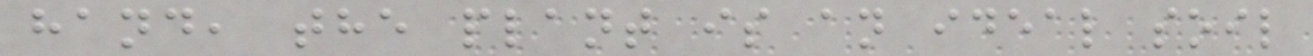hand, the plant is an ideal soil
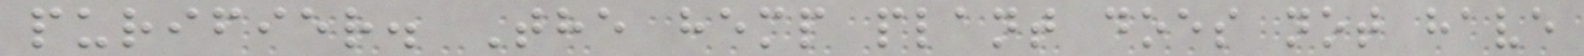purifier. The hemp plant does not have
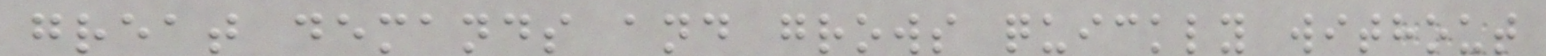great demands and grows quickly without
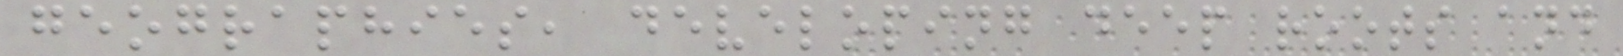geographies, developing deep roots and
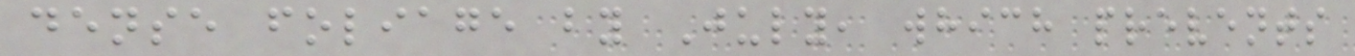dense foliage by July, which prevents
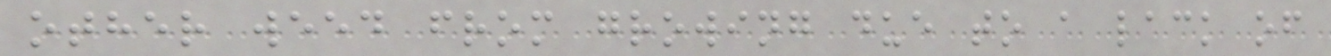other weed from growing due to a lack of
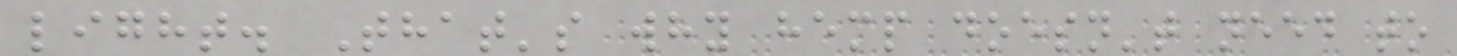light. That's why hemp doesn't need to
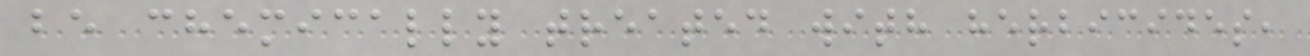be chemically treated with herbicides,
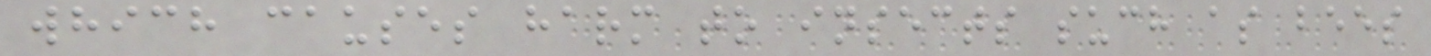which causes harm to insects such as bees
